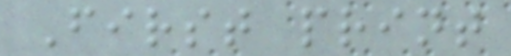First print
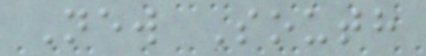New South
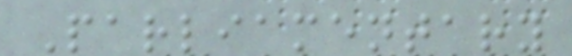Parliamentary
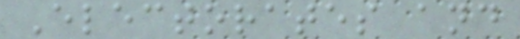Electorates and
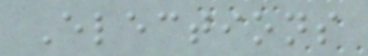Elections
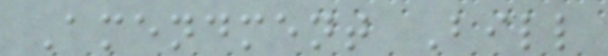Amendment Bill
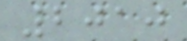2010
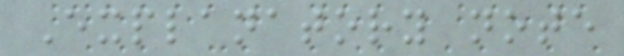Explanatory note
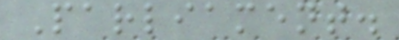Parliament.
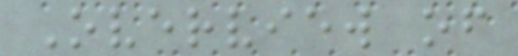Overview of
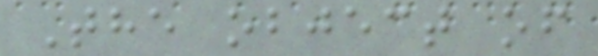The object of
